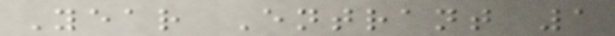Year Entrant 1
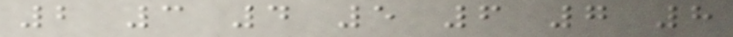2 3 4 5 6 7 8
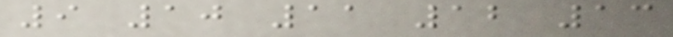9 10 11 12 13
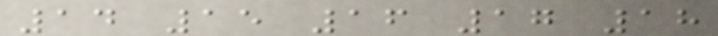14 15 16 17 18
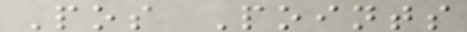Pos Points
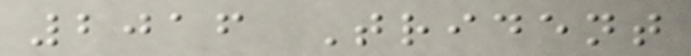2016 Trident
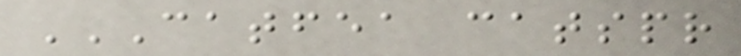CATFEA CATSPR
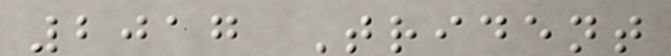2017 Trident
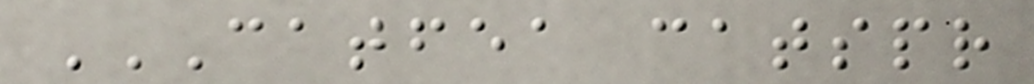CATFEA CATSPR
